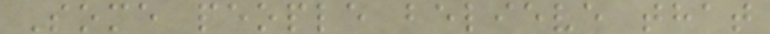Some people believe that
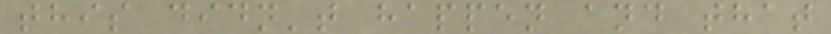this didn't happen and that
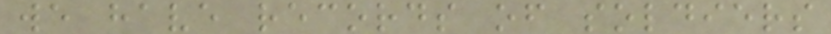we have records of soldiers
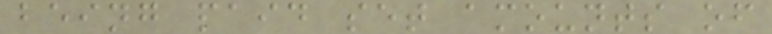being paid set amounts of
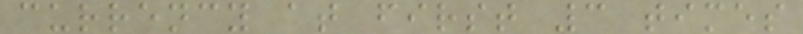currency at first 3 times
